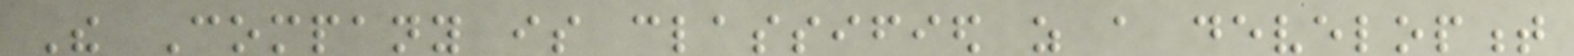The Company is classified as a development
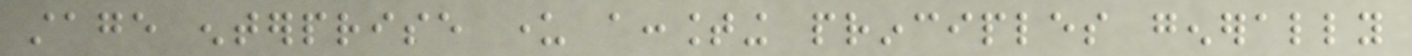stage enterprise under accounting principles generally
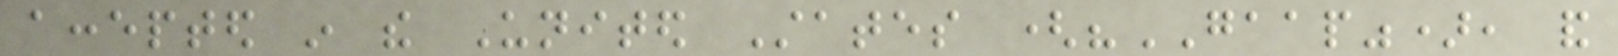accepted in the United States ("GAAP"), and
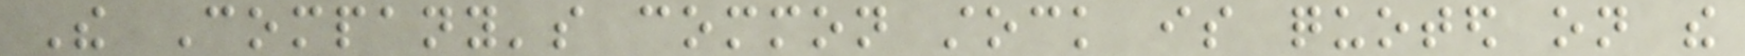The Company's common stock is quoted on the
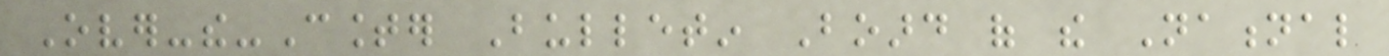Over-the-Counter Bulletin Board of the National
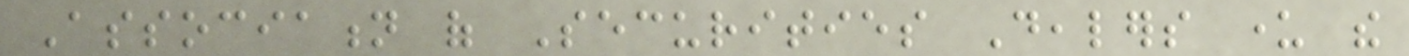Association of Securities Dealers under the
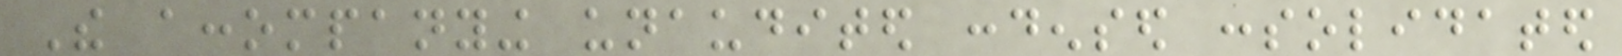The accompanying unaudited condensed consolidated
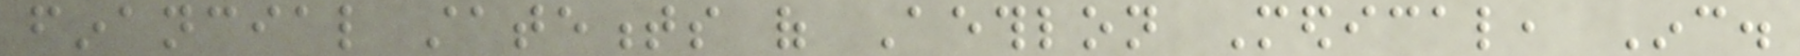financial statements of Aethlon Medical, Inc.
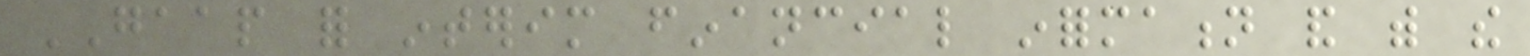GAAP for interim financial information and with the
